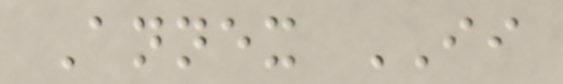Annex II
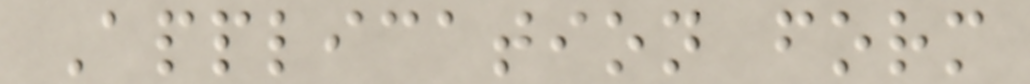Application form
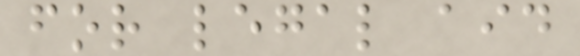for legal aid
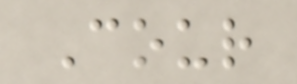Cour
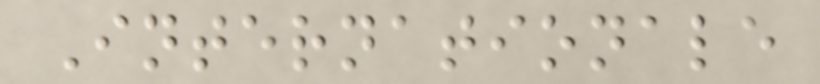Internationale
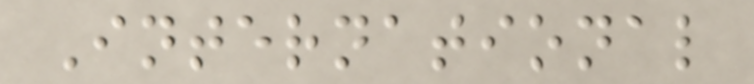International
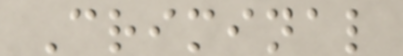Criminal
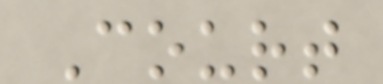Court
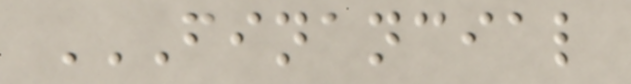FINANCIAL
